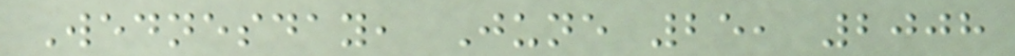Wednesday, June 25, 2008
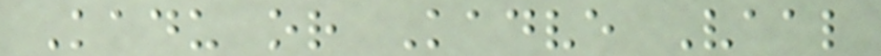Kadu or Kadve Vaal
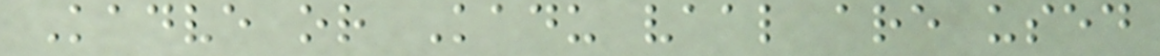Kadve or Kadu vaal are used
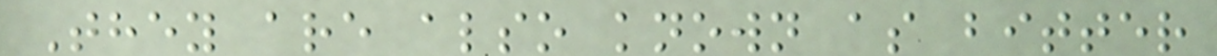They are also known as bitter
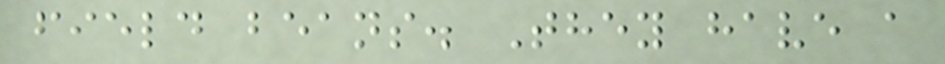field beans. They have a
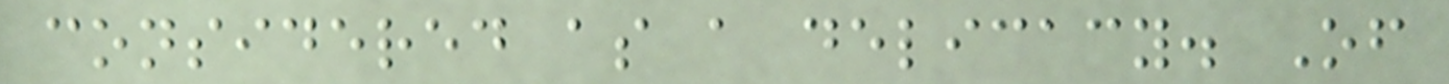considered as a delicacy. Of
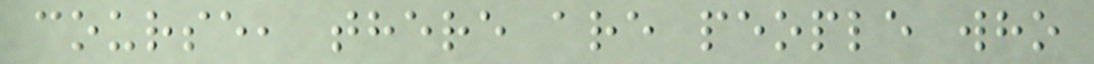course, there are people who
